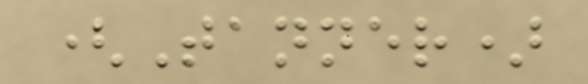(Tanner)
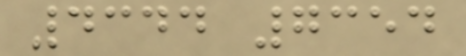4344 7354
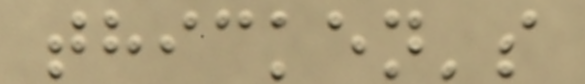thicken's
